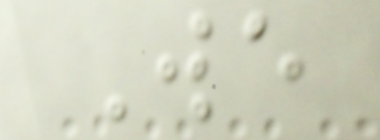We
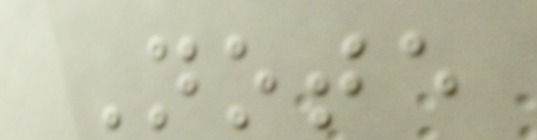Note
